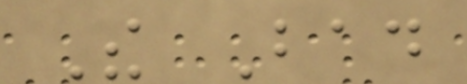The Bad
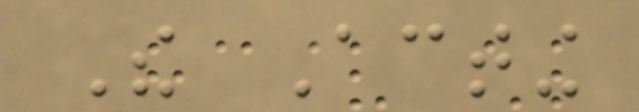The Acting
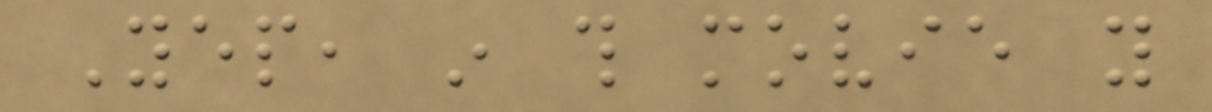Yep, in this movie you
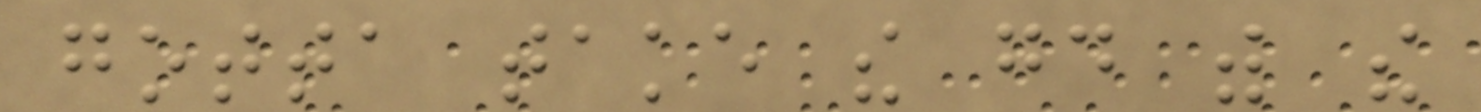gotta take the good with the
